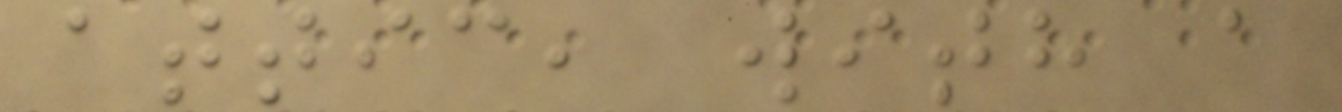attic, with a
